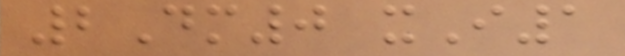2Dm0 xI1
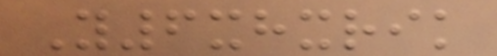Y6xhxrik
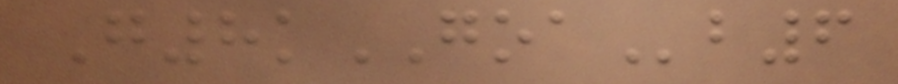G8kGOAb6
